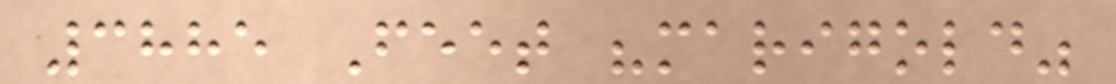3885 Feet "marigold"
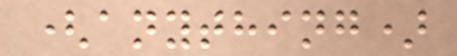(anything)
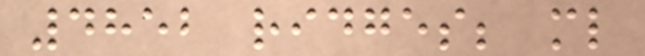4852 ridges; ml
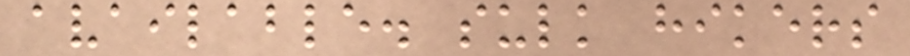available. sulk hikers
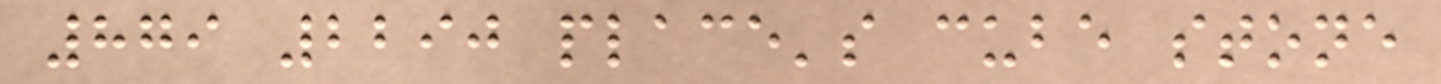879 2290 place's cube stone
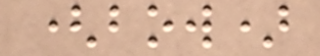(bow)
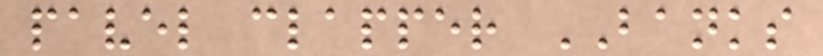pavel clapper BANKS
